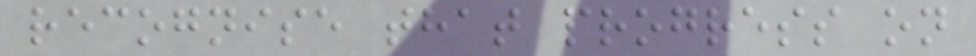recognise that progress on
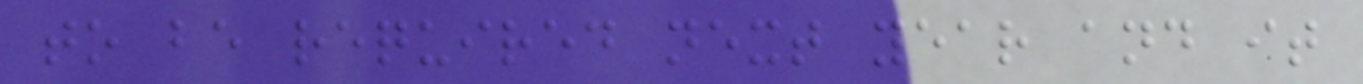to be required next year and it
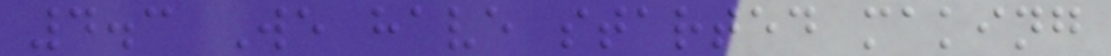4.3 We have started making
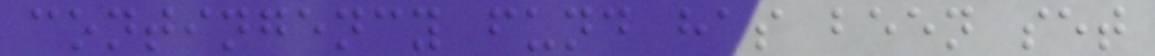contingency fund has been set
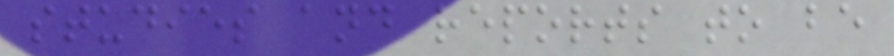studies and reports to be
